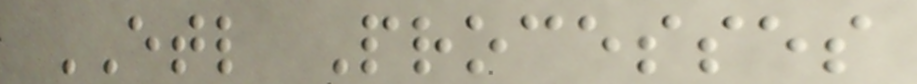ETL Processes
